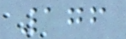176
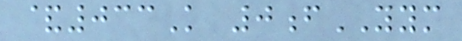&033K 0fYYM
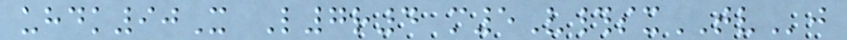uhdk90X L7r4 m5V#sxTVj
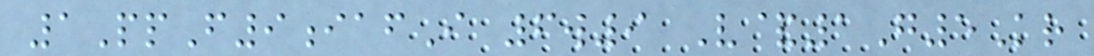1PpF9iafI 6w9 V&1G5Kr
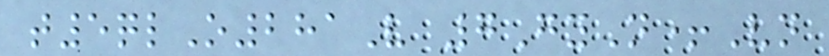t5qlO281V 7GyN+Vn
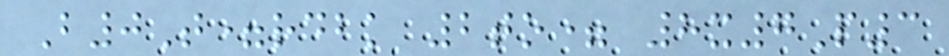B0T=rdbk 2to= 8x7P3
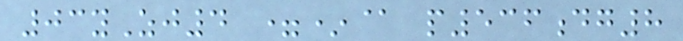03yZj4 =*@ p536dg8
